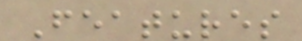Features
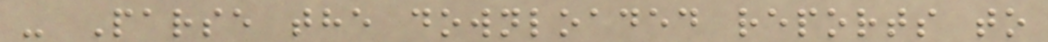- Parse the downloaded reports to
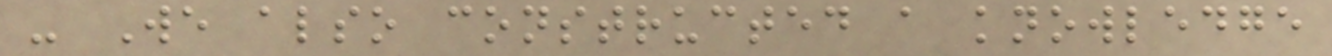- We also constructed a knowledge
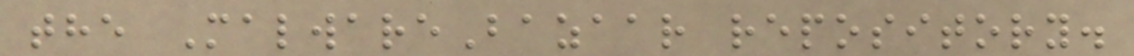the MalwareBazaar repository.
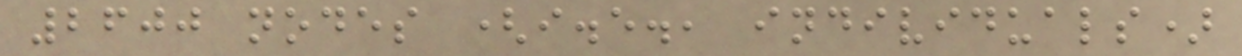2600 nodes (i.e., individuals)
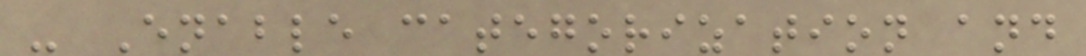- Enable categorization and
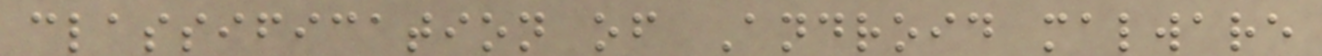classification of Android malware
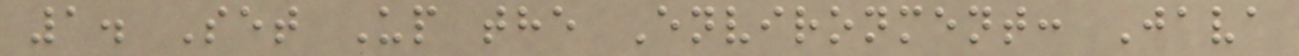1. Set Up the Environment: Java
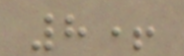8+
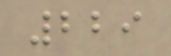229
